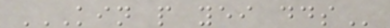KIN P YEI DDS
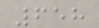658
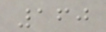160
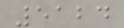5124
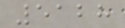5128
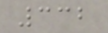332
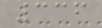336
